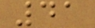41
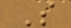S
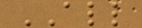ALL
